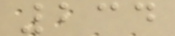234
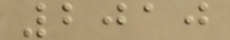2010
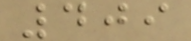409
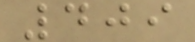409
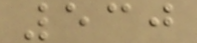530
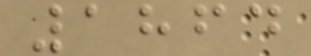1864
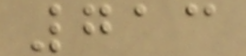713
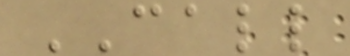CALL
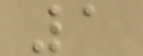1
